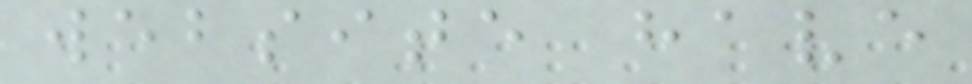website have
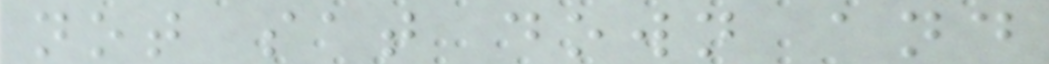not sat down and
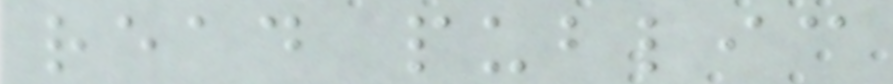read public
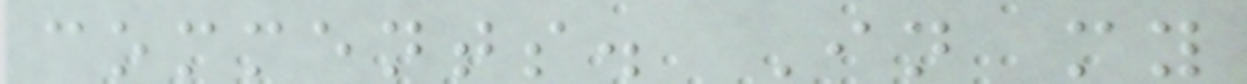comments. In my
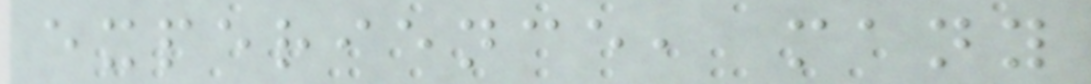experience, many
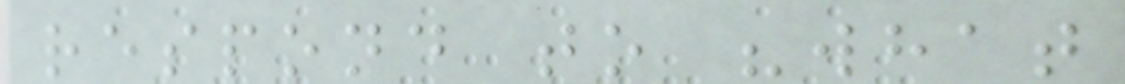respond to "what
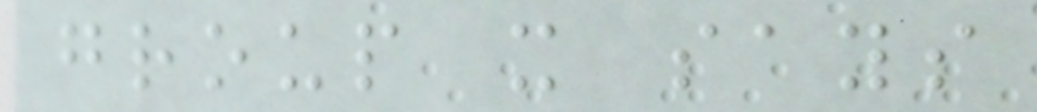group x says
